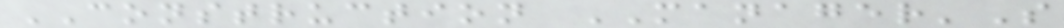CONSTRUCTION MANAGER'S
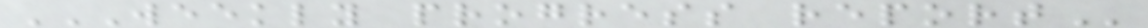WEEKLY PROGRESS REPORT
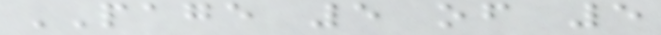PAGE 5 of 5
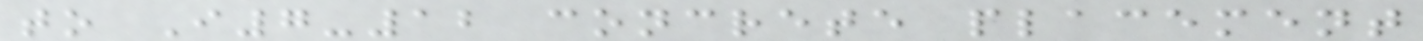to I7-12 concrete placement
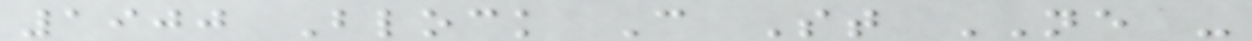1900 Block C St NE -
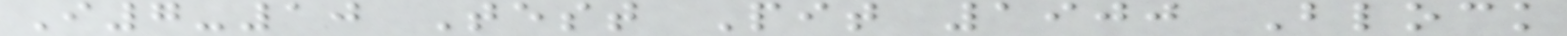I7-10 Test Pit 1900 Block
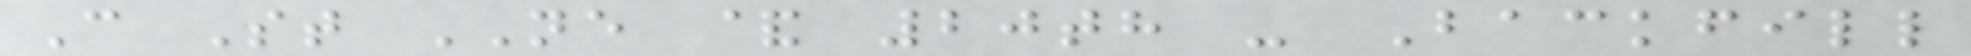C St NE & 20th - Backfill
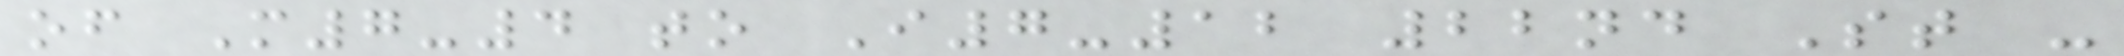of M7-4 to I7-12 22nd St -
